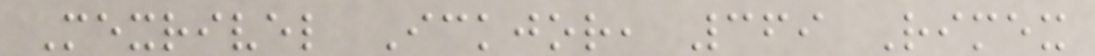Mexrivel Ickjor, 369 Rimex
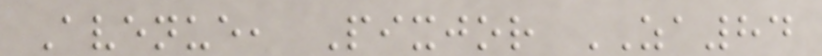Avenue, Pixjor ZA84
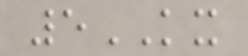5KX
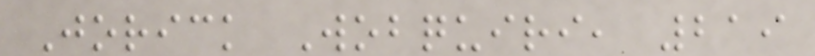Jorick Wobquiri, 219
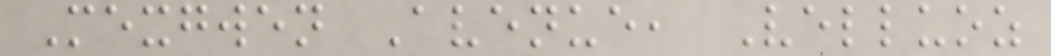Mexgwen Avenue, Velluoz
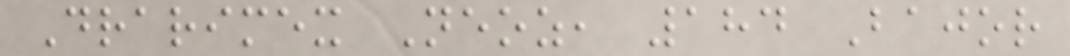Drarimex Neoz, 184 Bajor
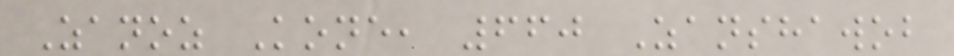Zanoz Kone, 660 Zanshawob
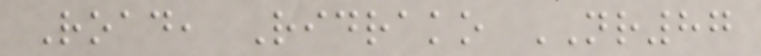Road, Ridrako NR87
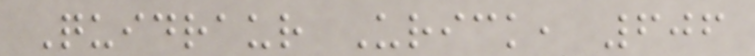Quidraur Urick, 606
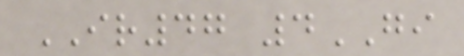IR47 4GI
